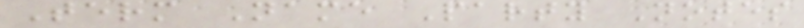Term Name Party Notes
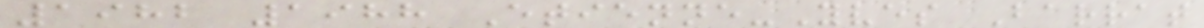1982 1988 Etienne-Yves Barrat
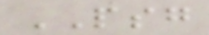PSG
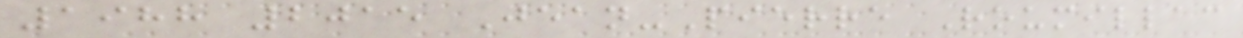1988 2015 Jean-Pierre Roumillac
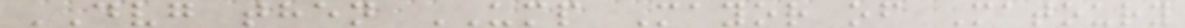DVG then UMP Mayor of Matoury
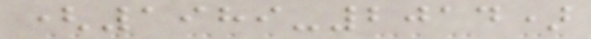(1989-2014)
